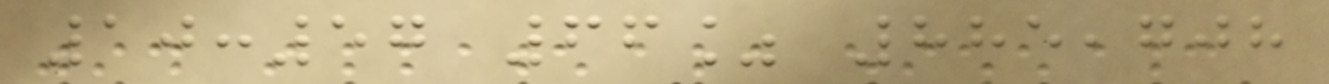10:57 66% 885,708
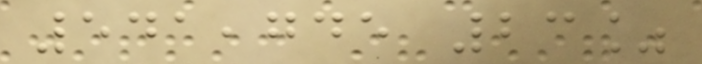541,745 23%
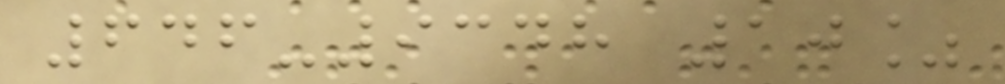646-9348 10%
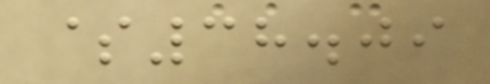$38.09
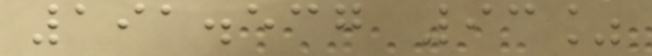191.537 93%
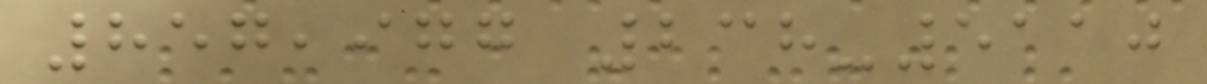857,977 238-5110
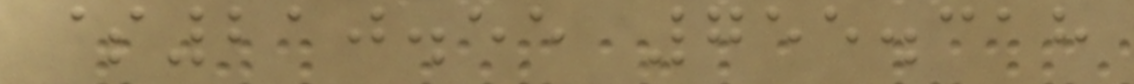$210.55 755.318
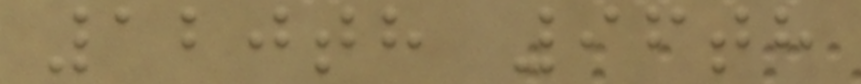120th 96th
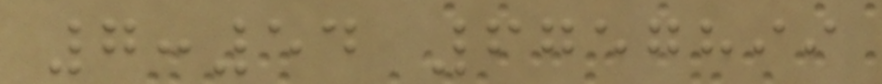7:54 6757899
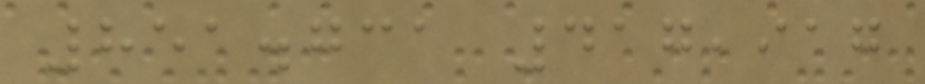851.731 417,917
